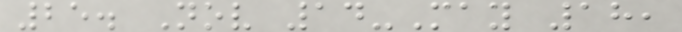25. Nov 14-May 18,
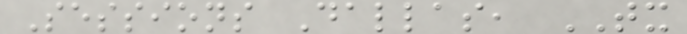Sessions Dallas, TX
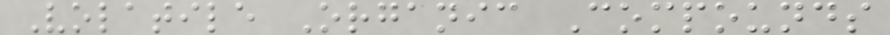Volatile Organic Compounds
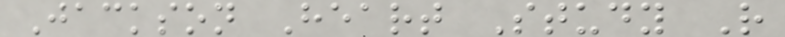Jackson Heart Study R
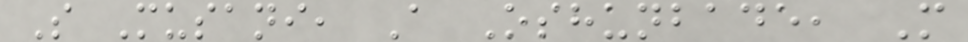S Musani, A Oshunbade, M
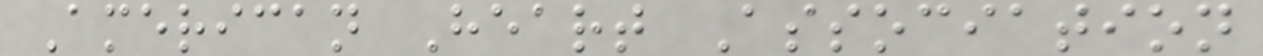American Heart Association
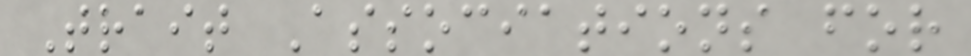Trait Associations for
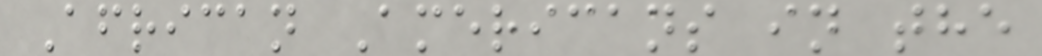African Americans in the
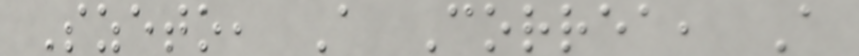Szeto, A Correa, A
